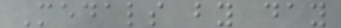Medals by day
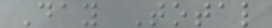Day Total
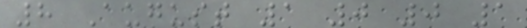8 August 1 0 0 1
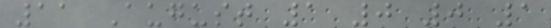11 August 1 0 0 1
